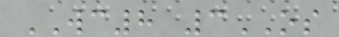WC8 3OS
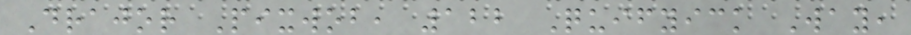Drajor Pixwob, 122 Quifyick Way,
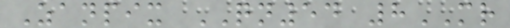Zanpix QN54 8MR
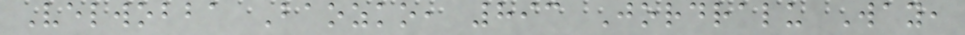Velwobba Baozko, 893 Jordralu Way,
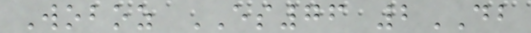Woboz ES76 2DB
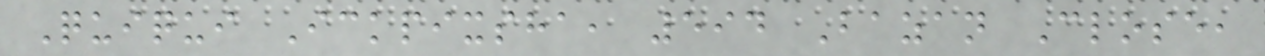Quiqui Ickpixsha, 594 Bazan Close,
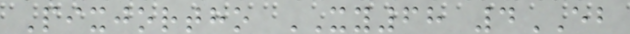Pixjortho XY68 4EB
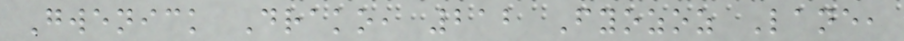Gwenick Drako, 212 Fyozoz Lane,
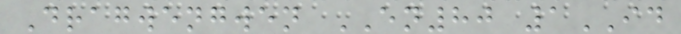Dragwengwen EN80 1ID
